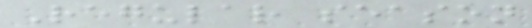Regular season
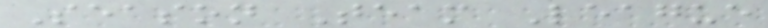Season Team League
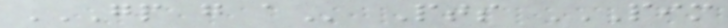GP G A Pts PIM
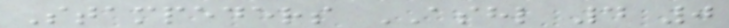Stampeders ASHL 4 0
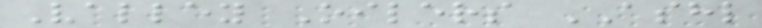Valley Oilers ASHL
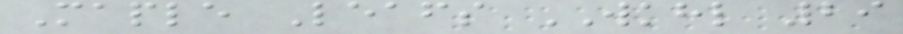Maple Leafs WKHL 29
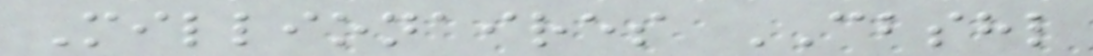Millionaires CBSHL
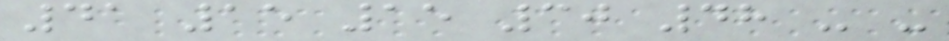41 15 15 30 48 - -
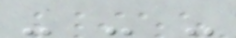- - -
